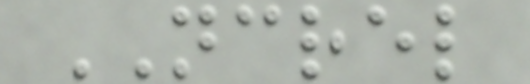NCREL
